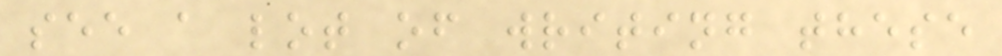see a lot of writing these
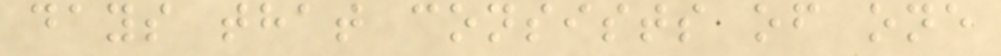days that consists of one
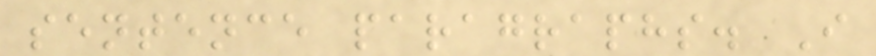sentence paragraphs. I
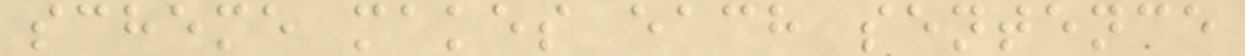scheme makes each sentence
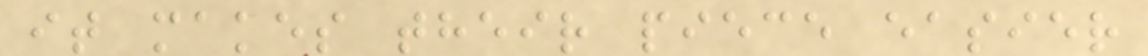it makes their piece easier
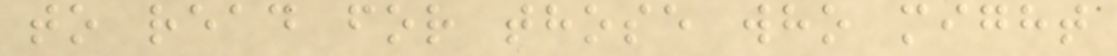to read for those who might
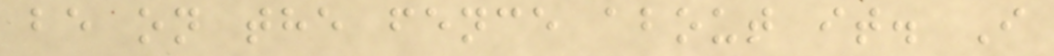be on the fence about it. I
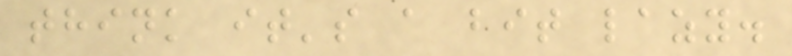think it's a bit lazy.
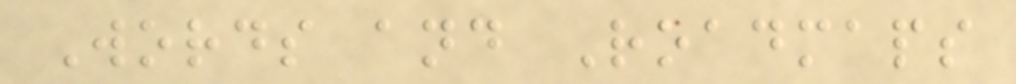Words and Roadmaps
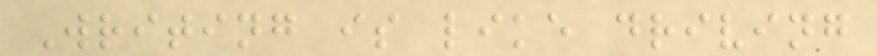Writing is like driving
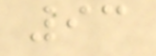93
